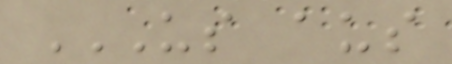US AUS
